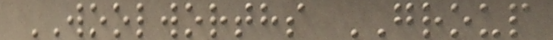WOOLWORTHS GROUP
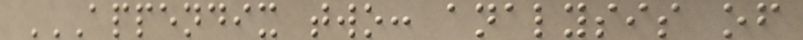APPENDIX TWO: ANALYSIS OF
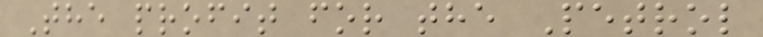The profit for the Petrol
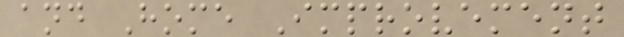and Home Improvement
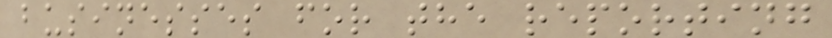businesses for the reporting
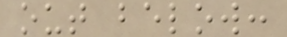out below:
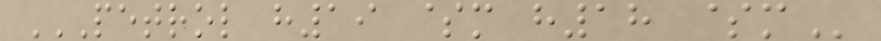PETROL H19 $M H18 $M
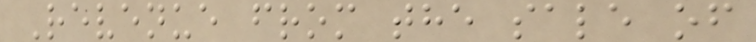Revenue from the sale of
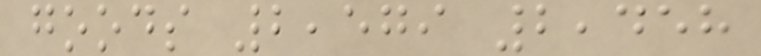goods 2,579 2,458
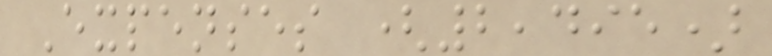Expenses (2,495)
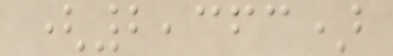(2,363)
